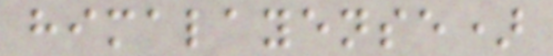himalayense)
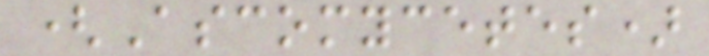(Ascomycetes)
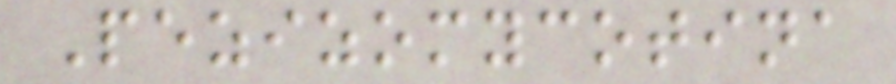Pezizomycotina
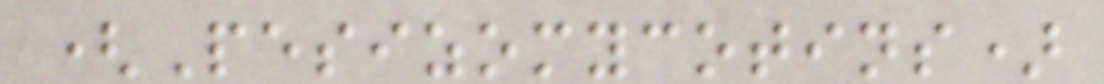(Pesizomycotins)
